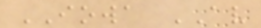IOWA AV
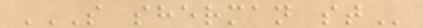S SHERMAN ST
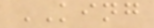KING
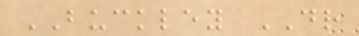BUCKLEY DR
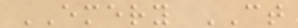EMERY CT
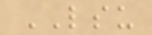LSU
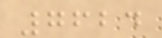7624
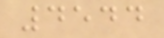4544
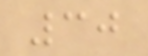30
